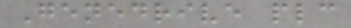Genedrive plc
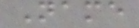Name
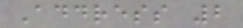Address 2
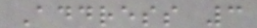Address 3
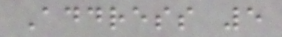Address 5
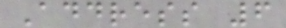Address 6
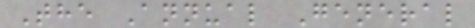The Annual General
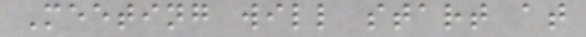Meeting will start at
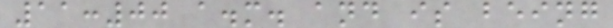11:00 a.m. and is being
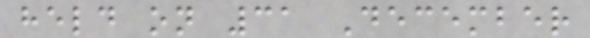held on 31 December
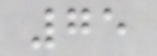75
